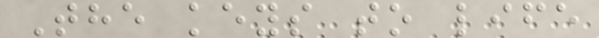The keys to life
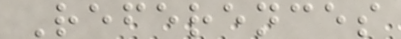References
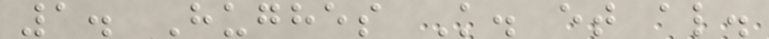1. Hughes K. et al.
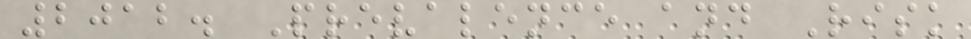2012. Prevalence and Risk
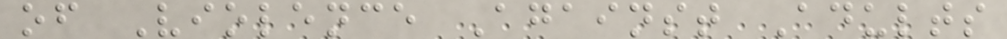of Violence Against Adults
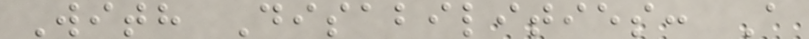With Disabilities: A
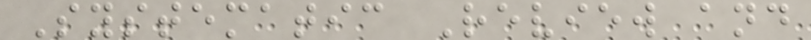Systematic Review and
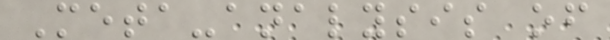Meta-analysis of
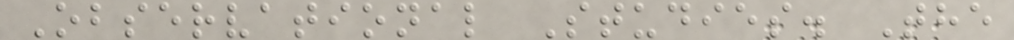Observational Studies. The
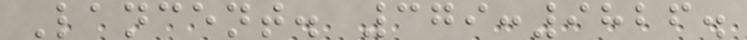Lancent. 379:9826.
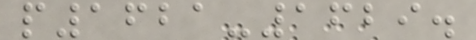p1621-1629.
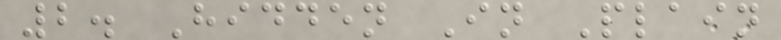2. Hidden In Plain
